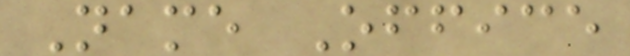Name Office
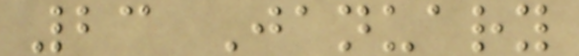23 January
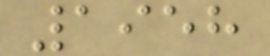1958
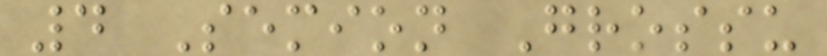4 Semion Grossu
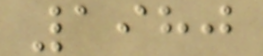1980
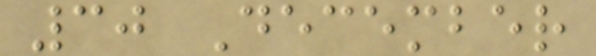30 December
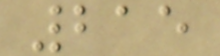215
